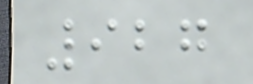927
